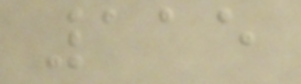115
